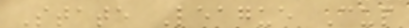State League Cup
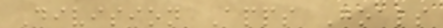Division Apps Goals
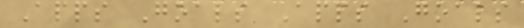Apps Goals Apps Goals
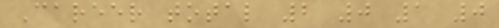Career total 2 0 1 0
